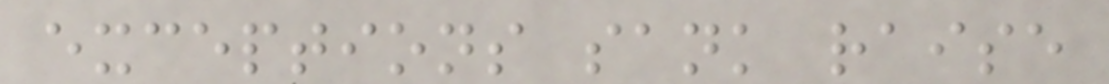exceptions sank raise
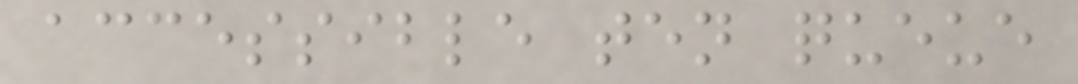accessible ten queue
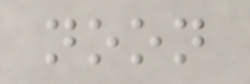noon
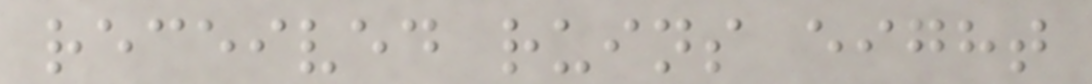received ruins eight
